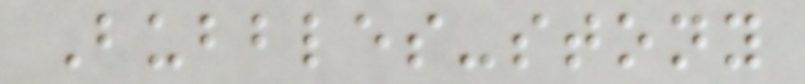Bubbles-stony
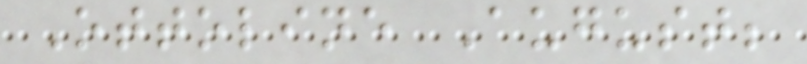Ottoline August;
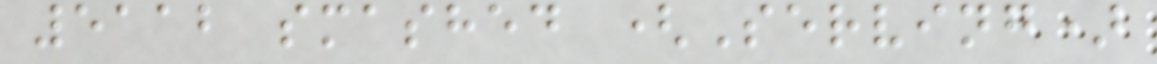5112 smashed (Serving)
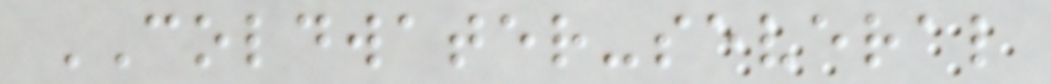COLDWATER-several
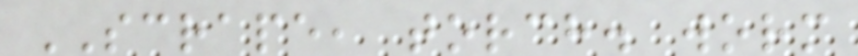SCRAPE, torch. worm
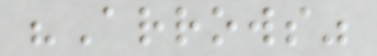"Arrows"
